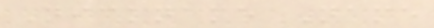Nickname Name
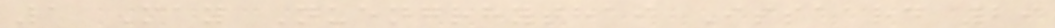1 May Nuengrhythai Issaard 29
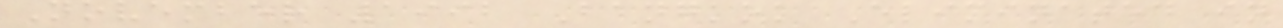November 1992 Bangkok Eliminated in
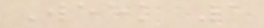Week 1
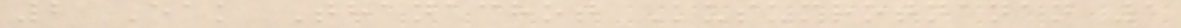2 Eak Thanachot Kusumrotnanan 1
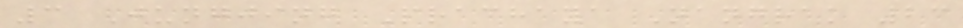3 Jungjing Prachaya Nangrak 23
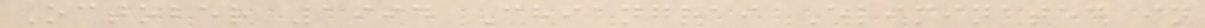October 1994 Chiangrai Eliminated in
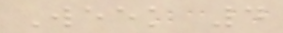Week 4
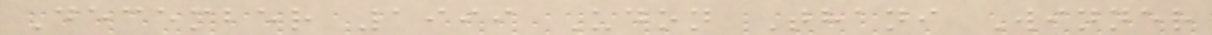December 1999 Udon Thani Winner
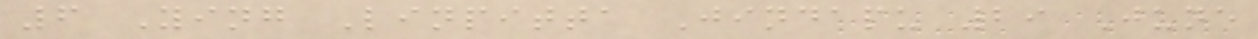6 Ying Linpitta Jindapu 29 June
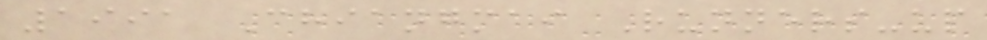1991 Chiangmai Runners-up
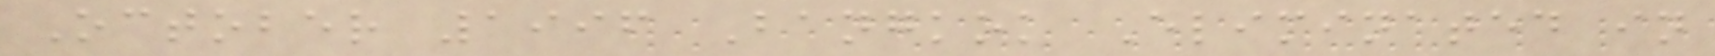October 1996 Bangkok Eliminated in
